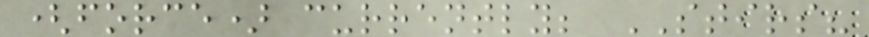(force) currently; STIRS?
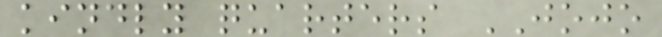kindly quarters JOJO
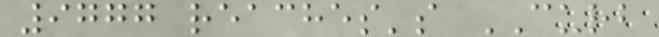9777 reaches's CURB
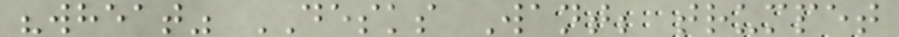"wheat" DESKS Want; trumpet
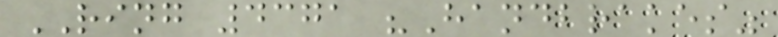RING 4371 "Handbrakes"
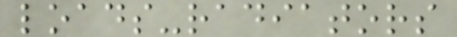loads-radiators
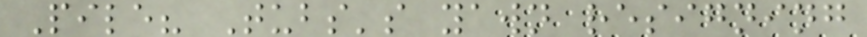Pile? Tubs's yawn resigning
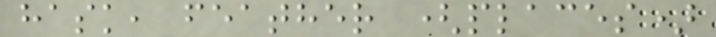hask, feather (places)
